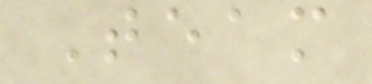Team
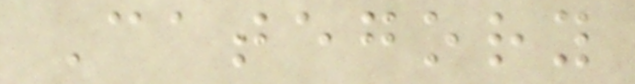Category
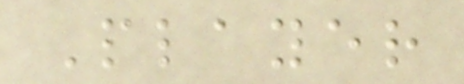Player
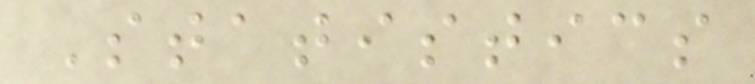Statistics
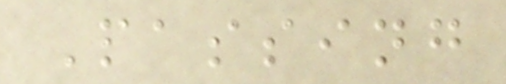Passing
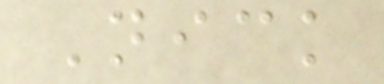Nick
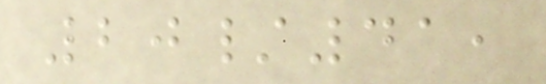20/41,
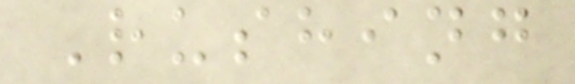Rushing
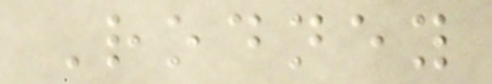Rodney
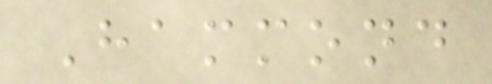Hammond
